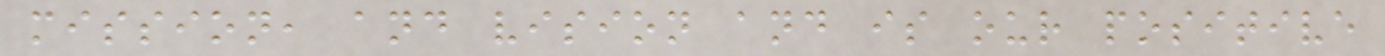mission, and vision and is our positive
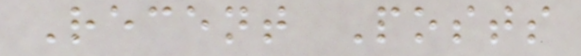Recent Posts
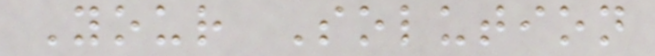Your Solution
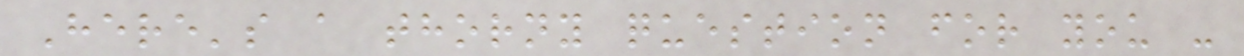Here's a thorny question for you -
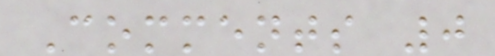Comments 0
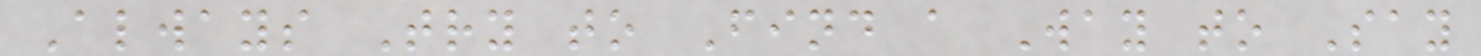Always Try to Find a Way to Say
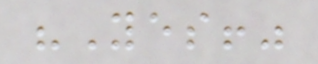"Yes!"
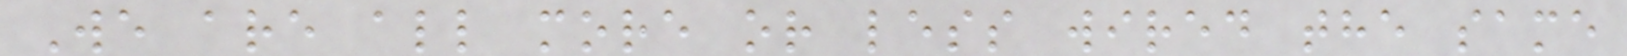We are all more or less wired the same
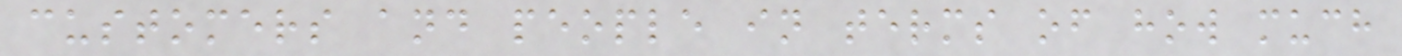customers and people in terms of how much
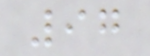97
